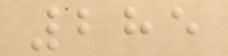285
